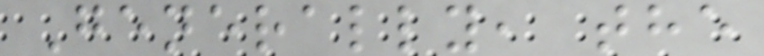Generally, the
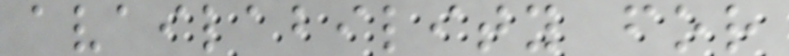availability for
